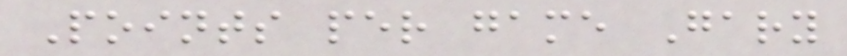Points per game Gary
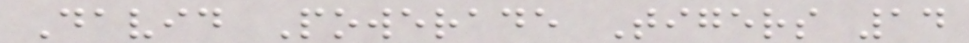David Powerade Tigers 14
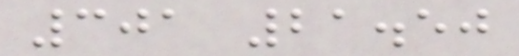301 21.50
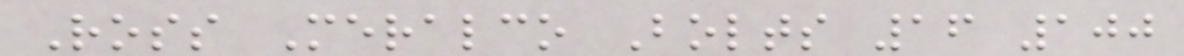Ross Meralco Bolts 16 100
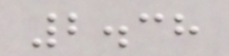2.38
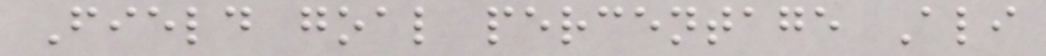Field goal percentage Ali
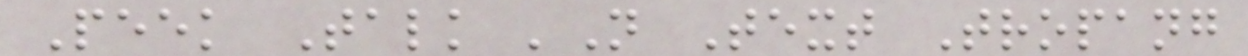Peek Talk 'N Text Tropang
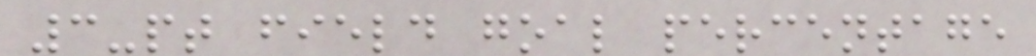3-pt field goal percentage
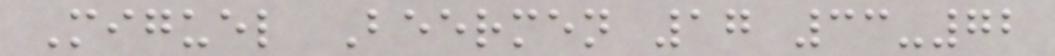Miguel Beermen 17 33-72
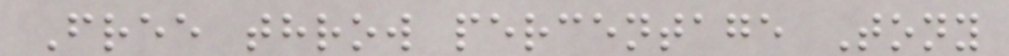Free throw percentage Tony
